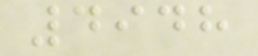4948
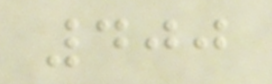400
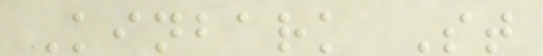Kinbark St
